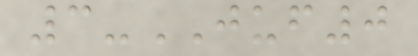3-JUF0
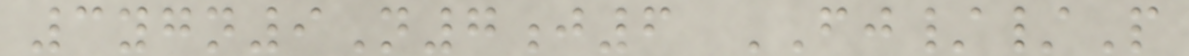3ygn9N7j6 FJ//P
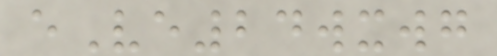eVe24wxwg
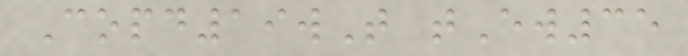Copd19wT tEw35
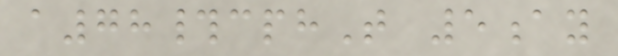a78#cphT 5ay
